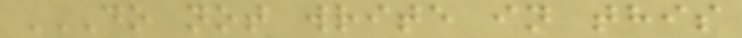DO NOT WRITE IN THIS
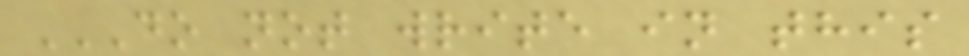DO NOT WRITE IN THIS
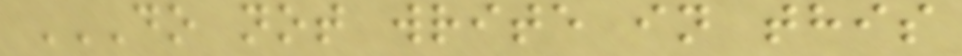DO NOT WRITE IN THIS
